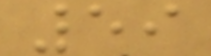59
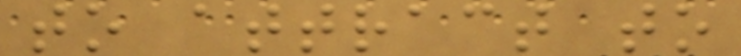to attract to
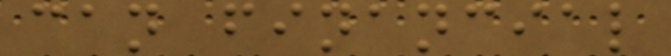can financial
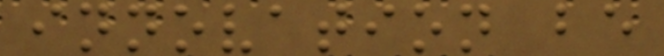innovation be
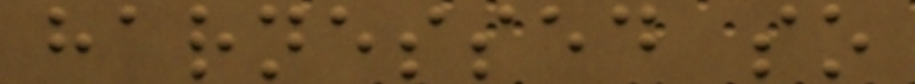harnessed so
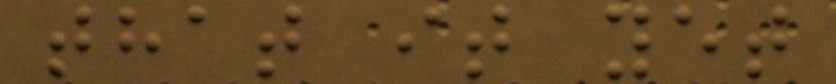that it yet
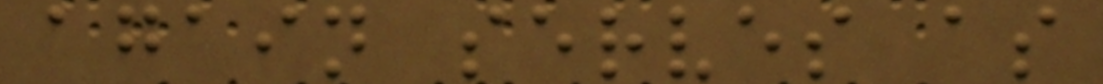again serves as
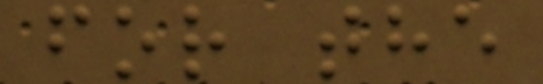for the
